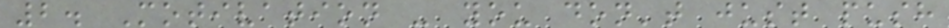2. Motivation - you don't just push
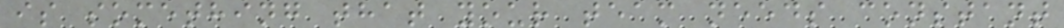is something that your team needs constant
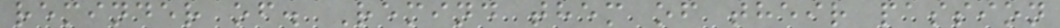reminder of. Remind them of their passion
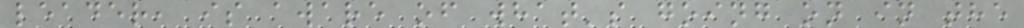leader, is aware of what's going on in the
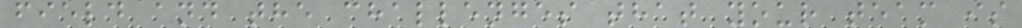field and the challenges that your team is
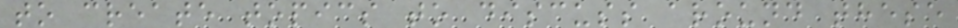to create topics to discuss around these
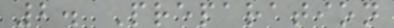2. Preparation
